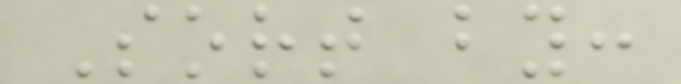Sort by:
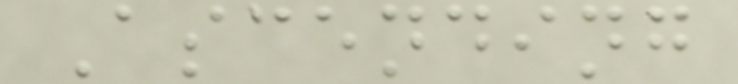Ascending
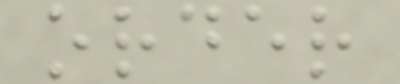order
